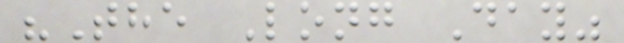"The Long Day"
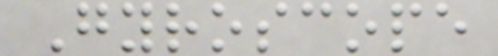Gyroscope
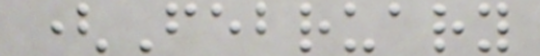(February
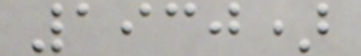1930)
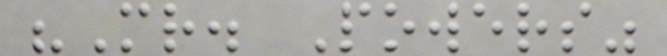"Mr. Powers"
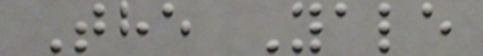The Yale
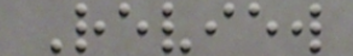Review
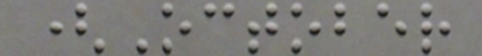(October
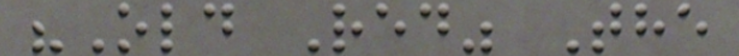"Old Red" The
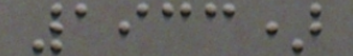1933)
